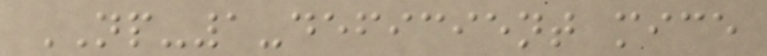NP-1-deficient mice
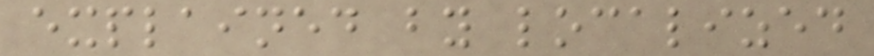explained by localized
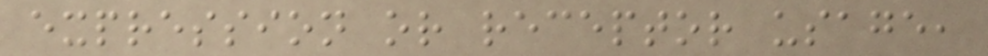expression or receptor usage,
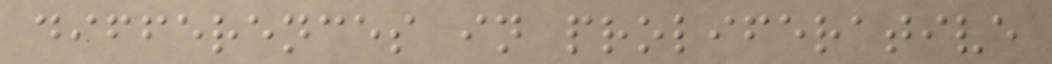differences in proliferative
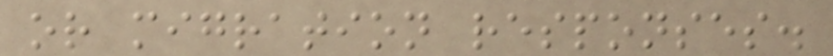or migration responses.
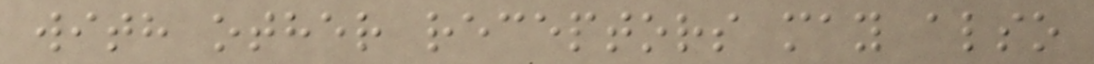with other receptors may also
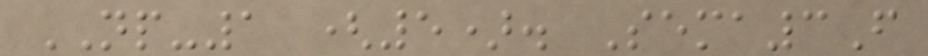NP-1 (5). Sema3F
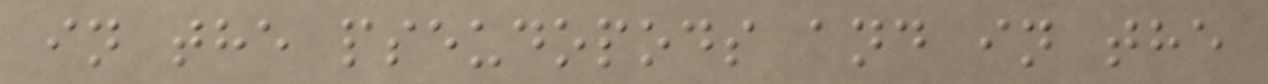in the pseudopods and in the
